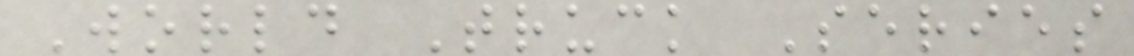World Truck Series
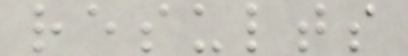results
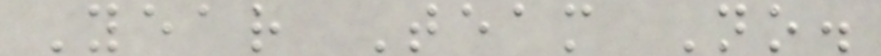Year Team No.
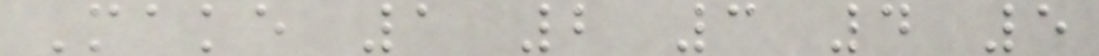Make 1 2 3 4 5
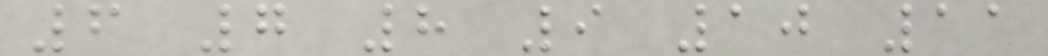6 7 8 9 10 11
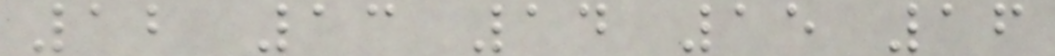12 13 14 15 16
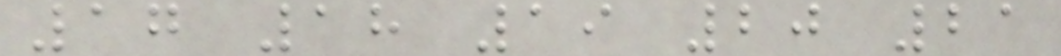17 18 19 20 21
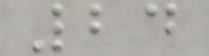24
